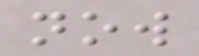now
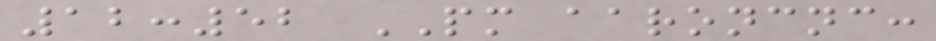12:52 PM aaroncnc:
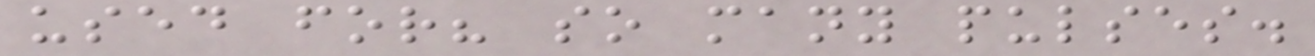used for? so many pulses.
